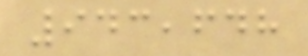943,648
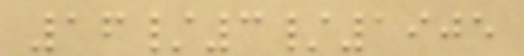16/3/1905
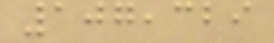107,329
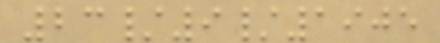23/9/1905
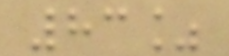83%
